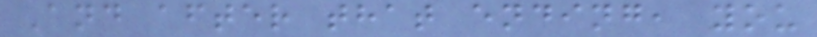And after that ending, you
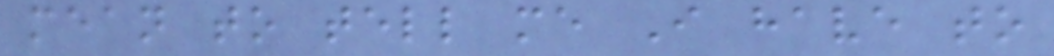mean to tell me I have to
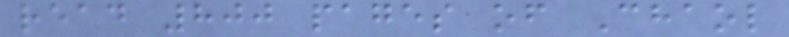read 800 pages of Chaol
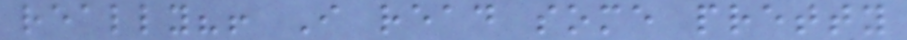really?! I read some pretty
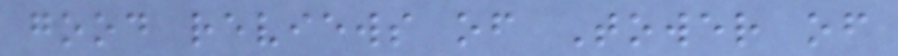good reviews of Tower of
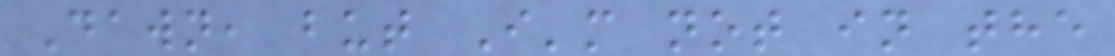Dawn, but I'm not in the
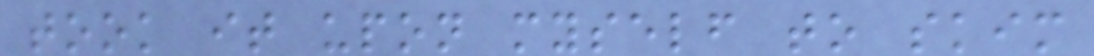took it upon myself to skim
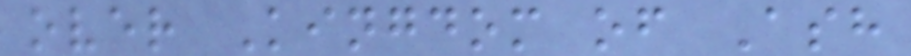over Kingdom of Ash
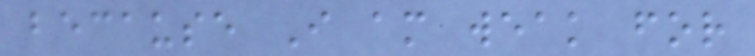because I am weak for
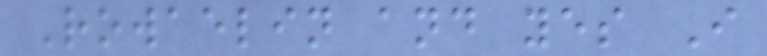Rowaelin and yes I
